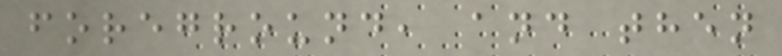foreground, and then
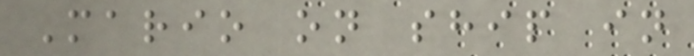Mario on ship in
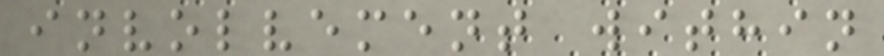involvement within
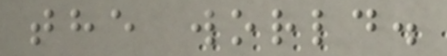the world.
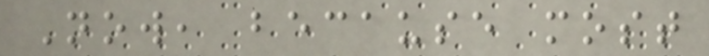Now, because most
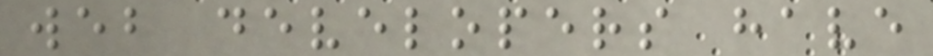web developers have
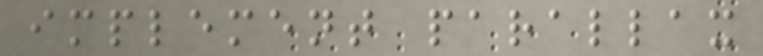implement parallax
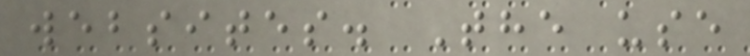websites. The use
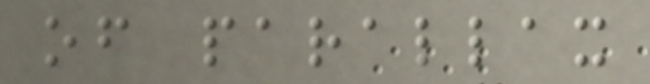of parallax
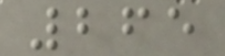265
